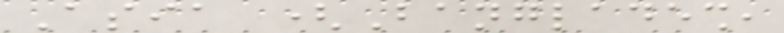Asia (Bangladesh,
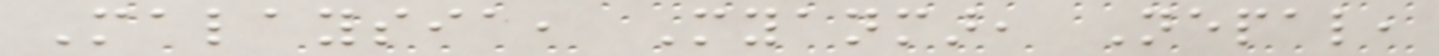Malaysia, Myanmar, Nepal,
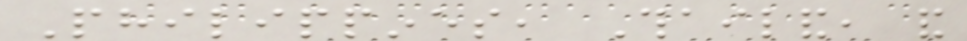Philippines, Thailand, and
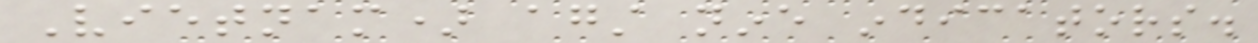Vietnam) against nine indicators.
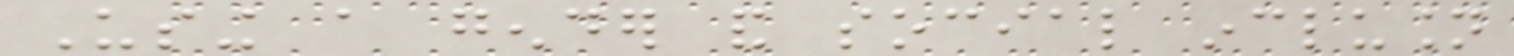Using a gender and social inclusion
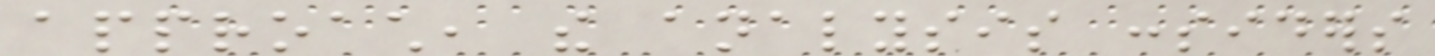approach, the analysis considers
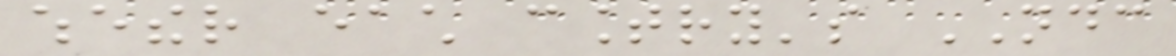whether each country's NDC
